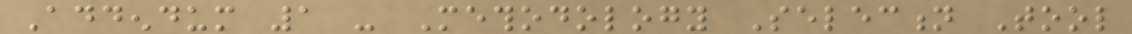Addendum 1 - Methodology Selection Tool
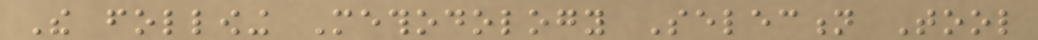The following Methodology Selection Tool
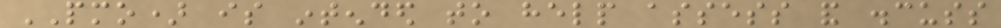PMO) is intended to help assess and discuss
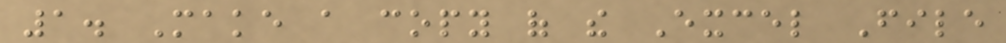1. Make a copy of the Excel File
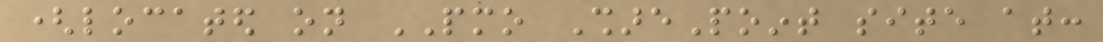(located on PMO SharePoint site at:
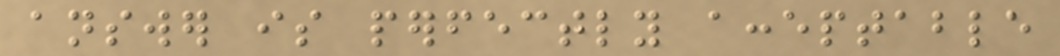answer is perfectly acceptable
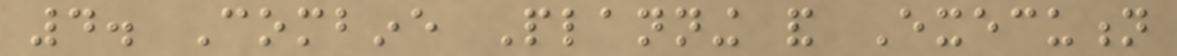4. Combine Planning and Execution
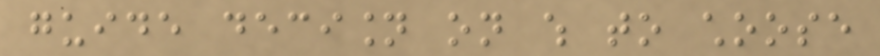guide decision on which to choose
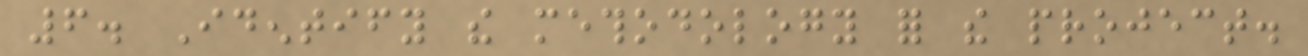6. Identify the methodology for the project.
